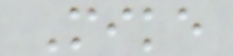Mike
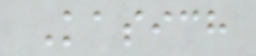Kasich
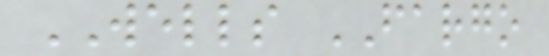WELLS FARGO
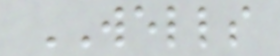WELLS
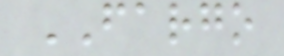FARGO
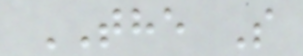THE S
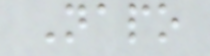Napo
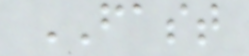FAST
